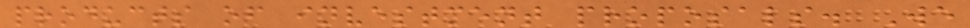products of investment proposals. We
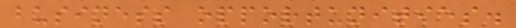business opportunities.
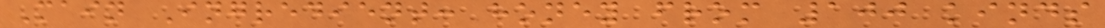Main Ingredient: honey from 100 kinds
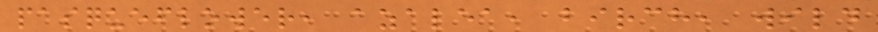pasqueflower, azalea, birch, wild
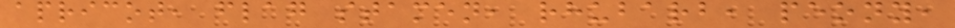apricot, flag stamen, rhubarb, peony,
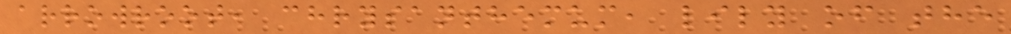arrowroot, chrysanthemum, lily of the
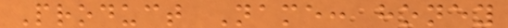Product Name: honey
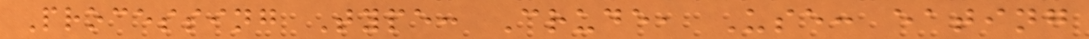Processing Type: Crude, Use: eating
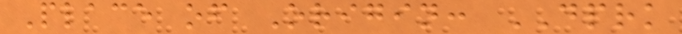Place of Origin: DPRK
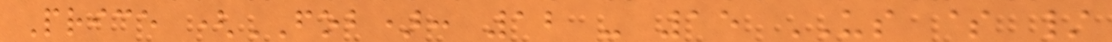Price (FOB): 12 - 15 US $ /
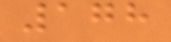178
